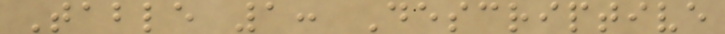Table 1: Descriptive
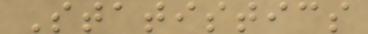Statistics
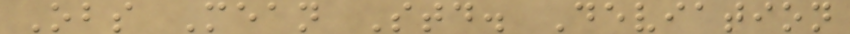Obs Mean Std. Deviation
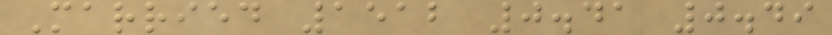Married 1512 0.41 0.49
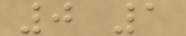0 1
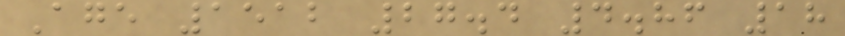Age 1512 27.4 4.86 18
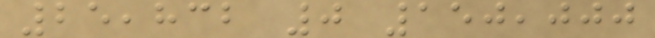25,832 0 150,000
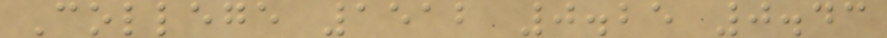College 1512 0.25 0.43
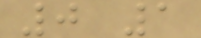0 1
